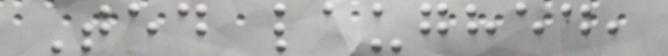Ted laughed,
